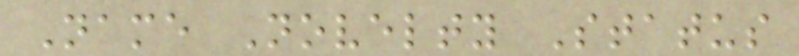Name Novelty Status
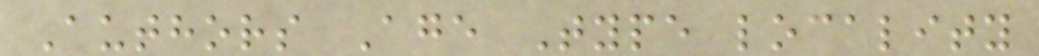Authors Age Type locality
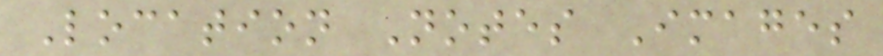Location Notes Images
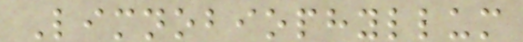Limnobiophyllum
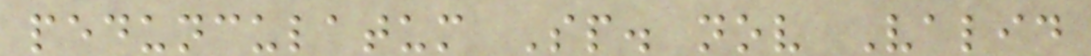pedunculatum Sp. nov Valid
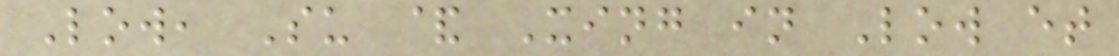Low, Su & Xing in Low et
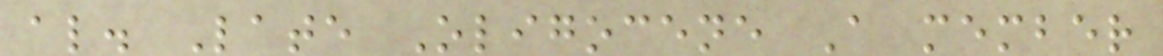al. Late Oligocene A member
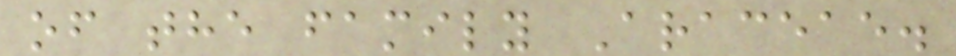of the family Araceae.
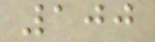100
